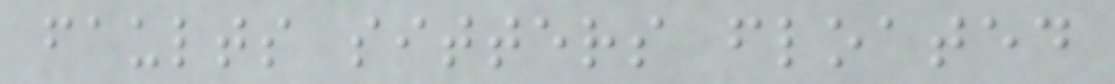faults sitters floated
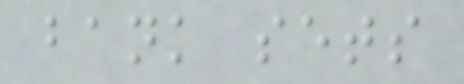bank sets
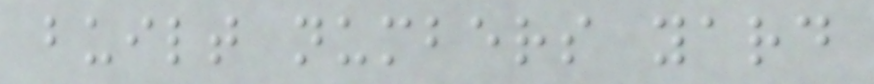built numbers yard
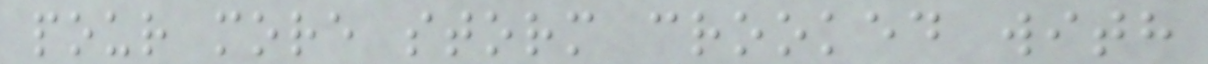pour more storm crooked with
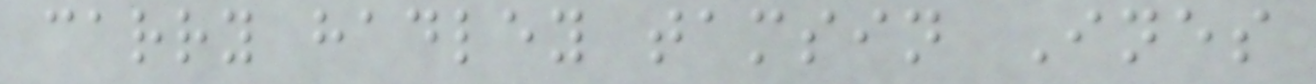carry hadley tamsin Ines
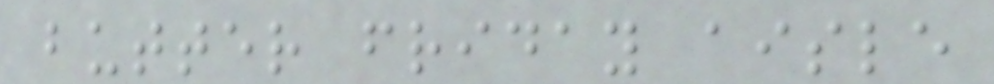butter friday aisle
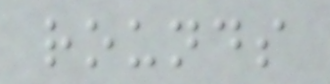rounds
